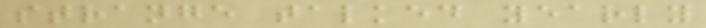strange talked yearly
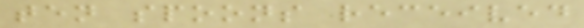ten spoons received
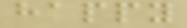happy
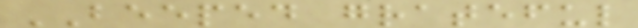BEEPED grateful
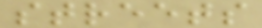streets
